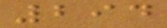294
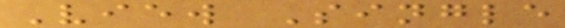View Single
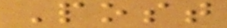Post
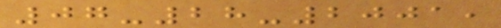07-28-2001,
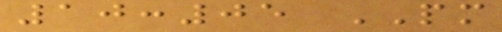10:05 PM
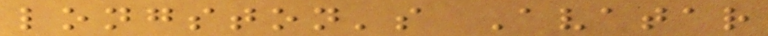longston's Avatar
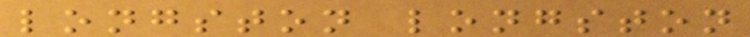longston longston
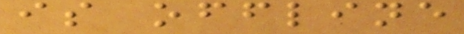is offline
